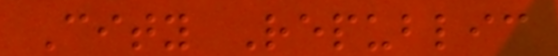City Republic
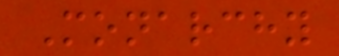Monarchy
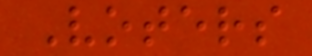Voters
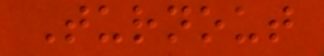Turnout
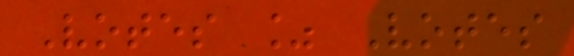Votes % Votes
